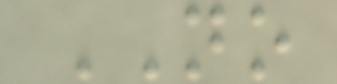NO
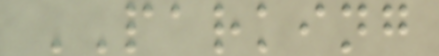PARKING
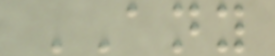ANY
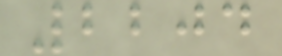2204
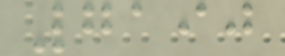7190
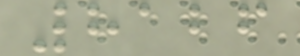8126
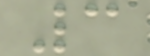3
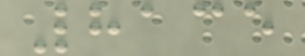8135
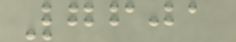7601
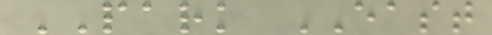PARK EAST
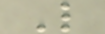L
